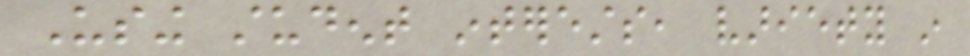Using student interests, variety in
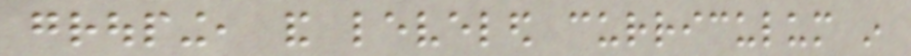grouping, and leveled curriculum in
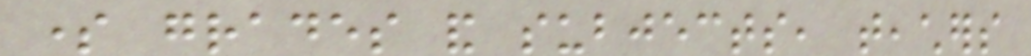some grades and subjects, teachers
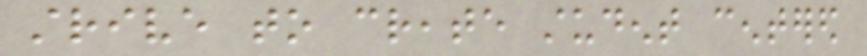strive to create student centered
